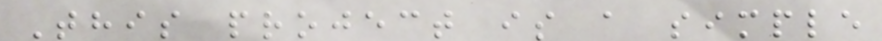This project is a simple
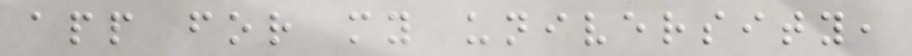app for my university,
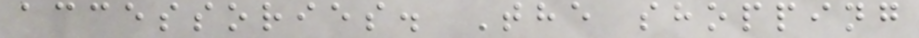accessories. The shopping
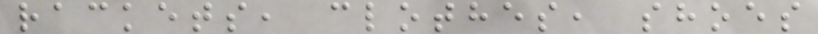rackets, clothes, shoes
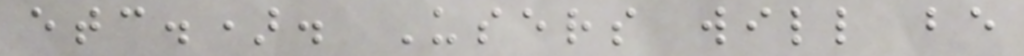etc.). Users will be
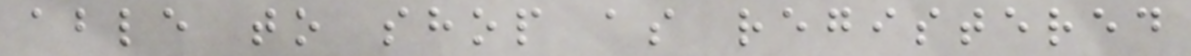able to shop as registered
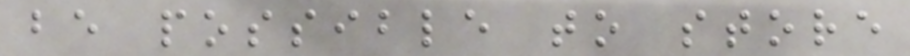be possible to store
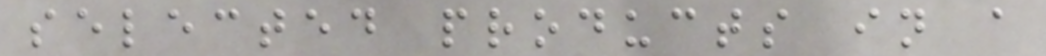selected products in a
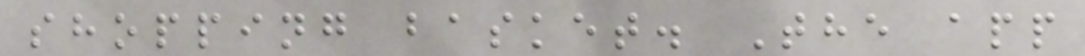shopping basket. The app
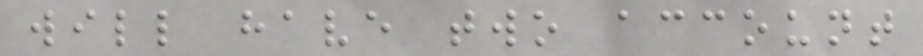will have two account
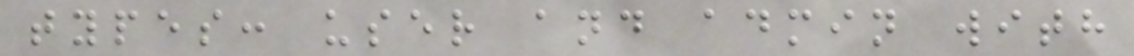types: user and admin with
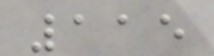115
